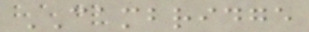CAMBRIDGE
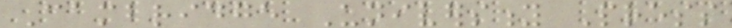Cambridge University Press
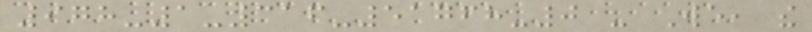978-1-316-51768-0 - We, the
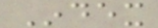Index
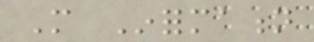More Information
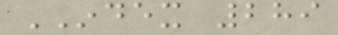INDEX 289
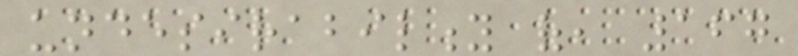undesirability of, 167
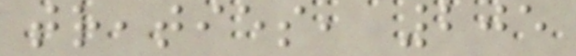treaties, 205
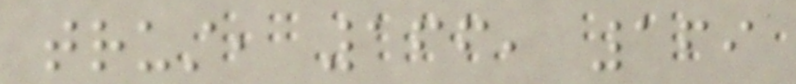trust, 166, 169
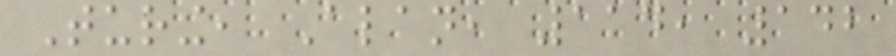Turing, Alan, 114, 142
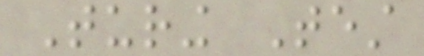Turing Test
